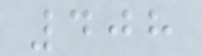408
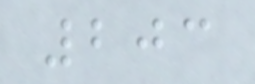203
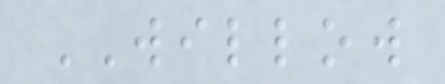WILLOW
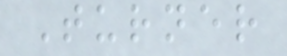Turner
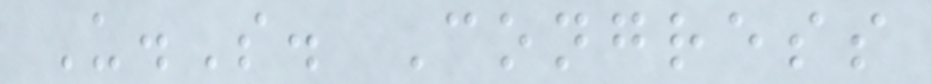U.S. Congress
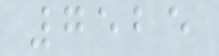7525
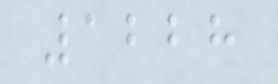1228
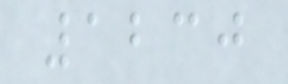1230
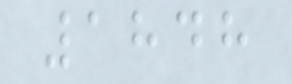1848
